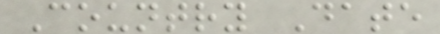Country Date
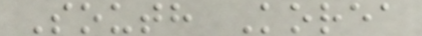South Korea
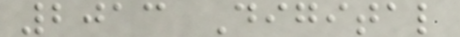2013 Digital
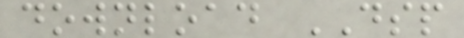download DSP
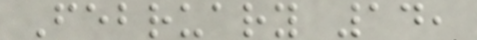February 14,
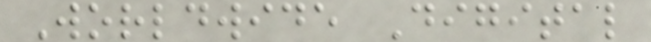Worldwide Digital
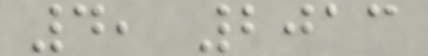4, 2013
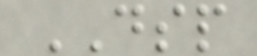DSP
